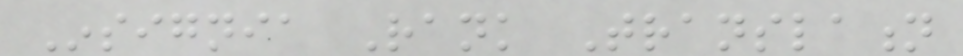Insignia Rank Translation
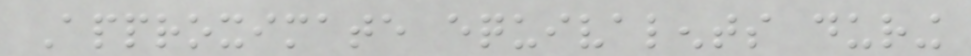Approximate equivalents during
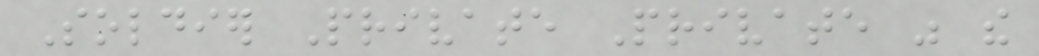Soldier Private Private was the
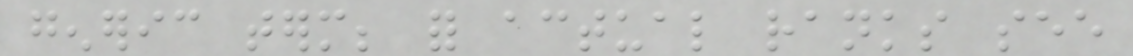generic term; for actual ranks see
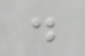.
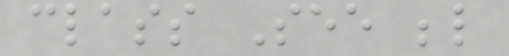class See below
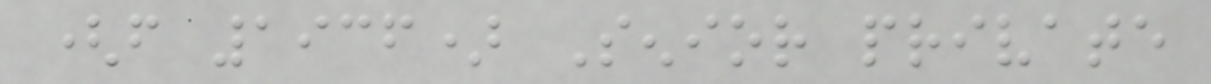(from 1936) Senior private
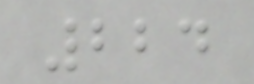224
